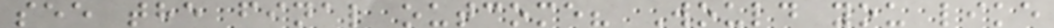see the final outcome? Would you like
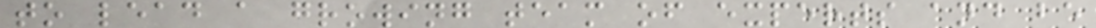to lead a growing team of experts and be
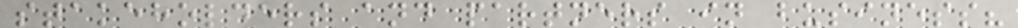stakeholders and partners in business?
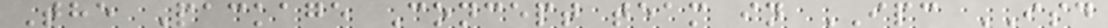The Package Concept team in IPC ISD
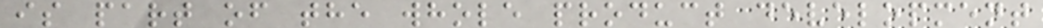is part of the whole product development
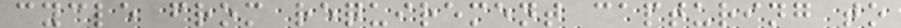cycle from requirement capturing to
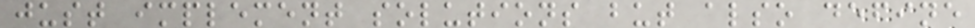just implement solutions but also define
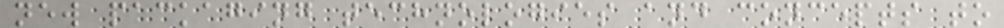new packaging technologies and concepts to
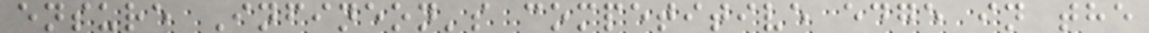ensure Infineon's competitive edge in the
